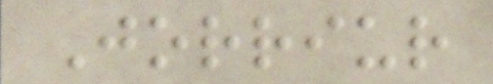Jorriur
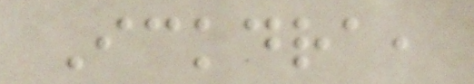Ickdra,
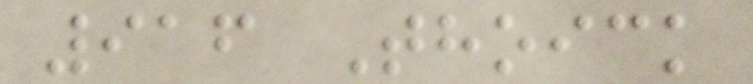916 Thoick
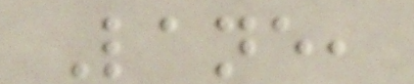Lane,
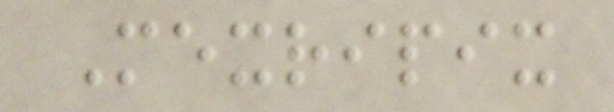Mexripix
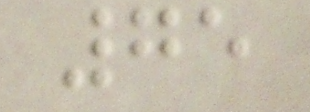75
